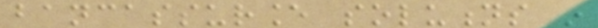bancassurance solutions in
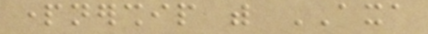partnership with AXA
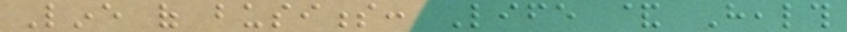Line of business: Life & Health
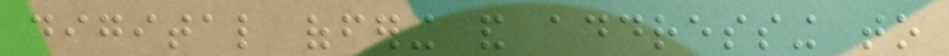digital offering and addressing to
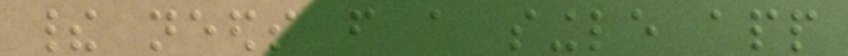their needs from a single app
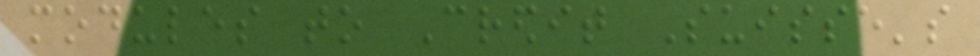modules to Credit Suisse's
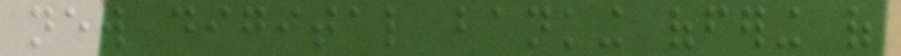new digital banking offering of
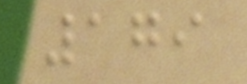179
